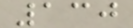130
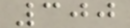300
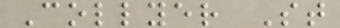Collyer St
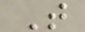T
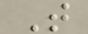T
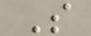S
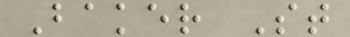Baker St
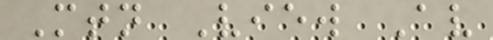Mtn View Av
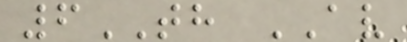6TH AV
